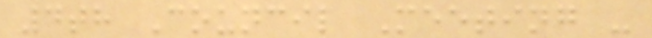4th Council Meeting -
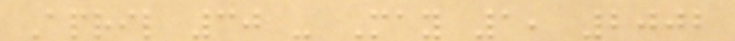April 30 - May 1, 2002
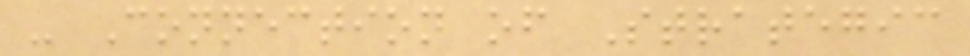- Connection of Strategic
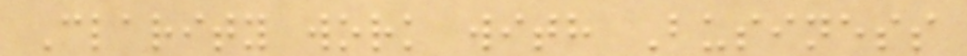Clarity work with Business
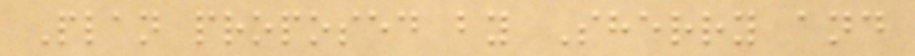Plan proposed by Sherry and
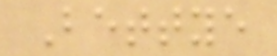Bettye
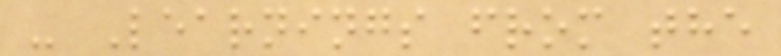- Learnings from the
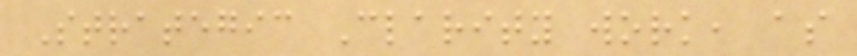Strategic Clarity work, as
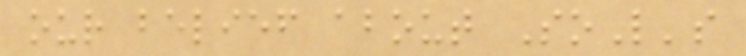our belief about SoL's
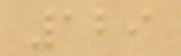129
